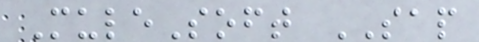MuleSoft SAP
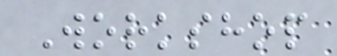Workshop
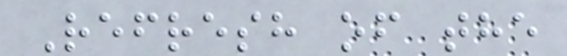Refresh of the
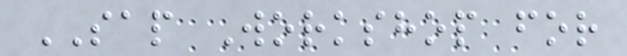SAP Workshop for
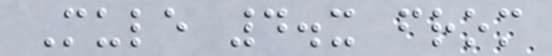Mule 4.x from
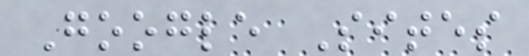Google Sites
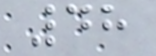48
